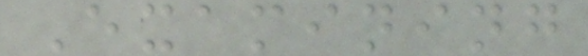Examining
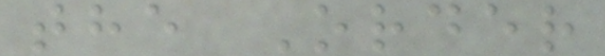the Order
